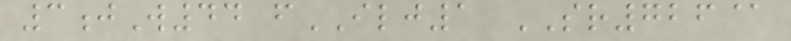3jW44 fILJ1 SR726@
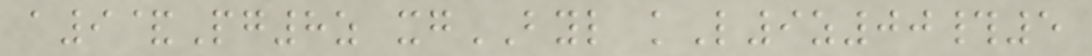a9&Pg8z xgBYL kL9z00#5
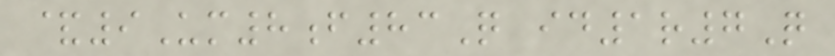&9Um8f83Q id1r7Q
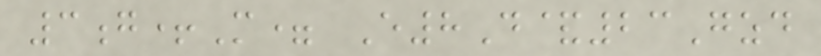3g+M= E8D&23Gzd
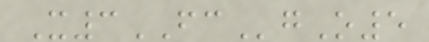X3FCgO5
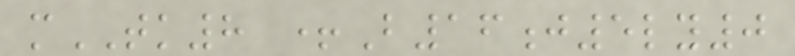mTK8 +B16j5ly0
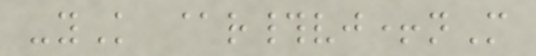-yK @r#vj+nM
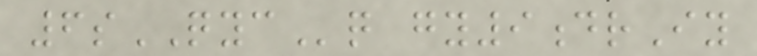6sQYCq gy9drIy
